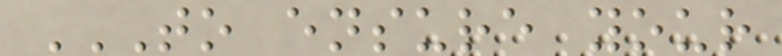TO ENSURE YOUR
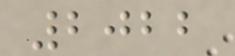2022
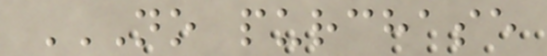NO PURCHASE
